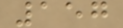157
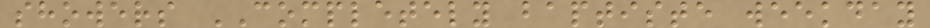showers COMPLETELY baptiste weekday
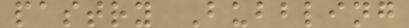pastry Bubbling
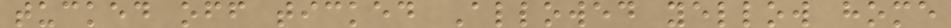tucked off ticked Allowed yellow home
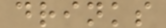drinks
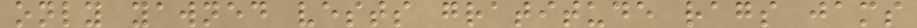only yawned vests gratitude rags jams
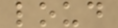loud
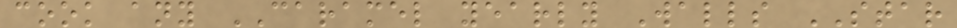cook any CARAMEL yearly Walls STAR
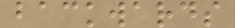backwards
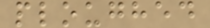ploughed
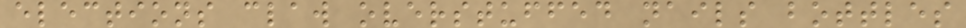elections claw overstuffed nails bottles
